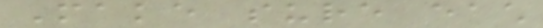Make sure each
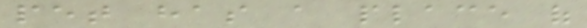pet has a place of
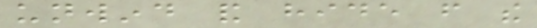unwind and hide from the
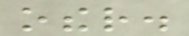other.
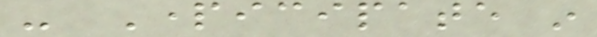- Participate in
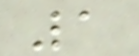1
